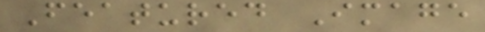Featured Image
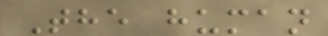The human
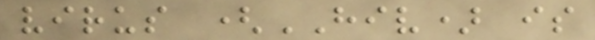virus (HIV) is
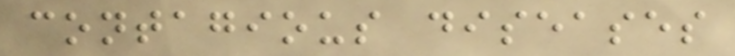contagious diseases
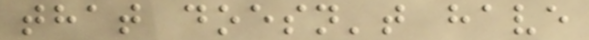that doesn't have
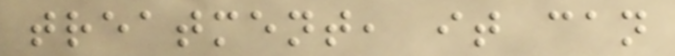treatment, it can
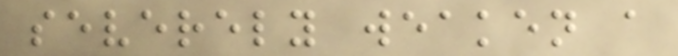severely weaken a
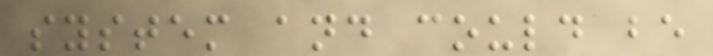system and could be
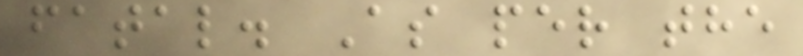fatal. As per the
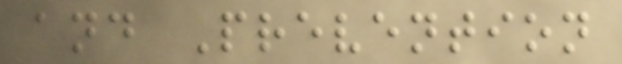and Prevention
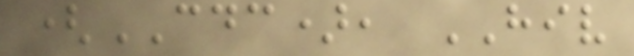(CDC), HIV
